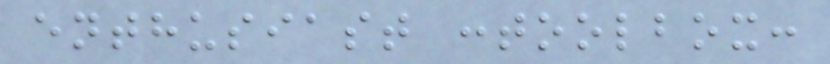enthusiast :toolbox:
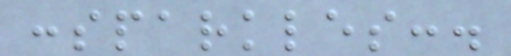:sparkles:.
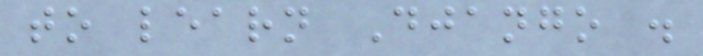to learn Django .
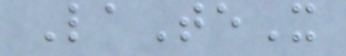LaTeX
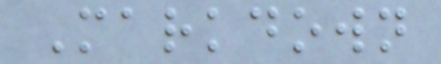Markdown
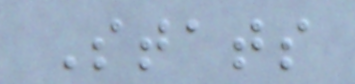Stats
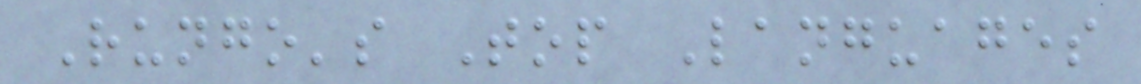Rungo's Top Languages
